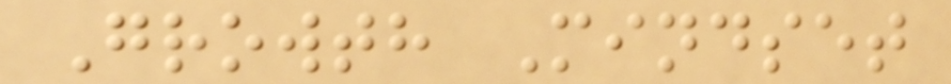Growth Mindset
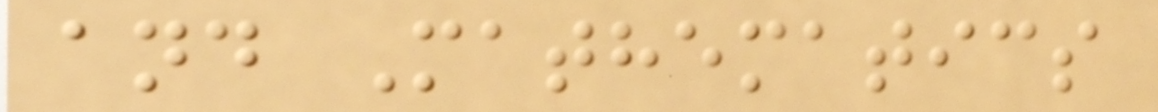and Mathematics
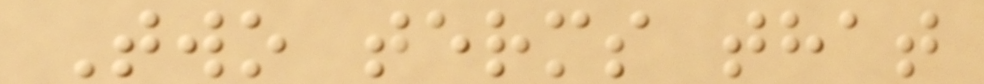Two terms that
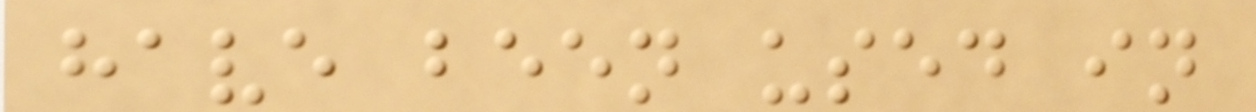have been used in
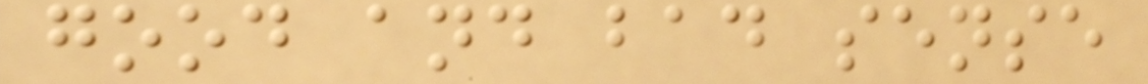good and bad sense
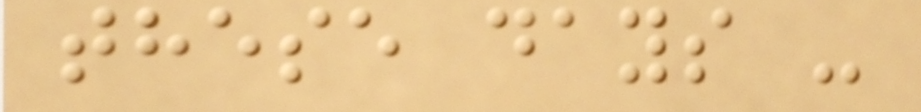these days -
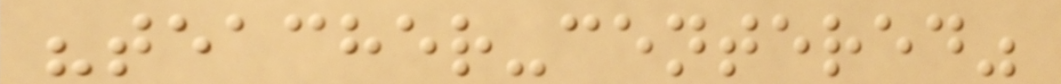"teacher-centered"
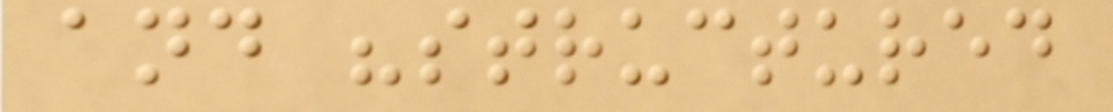and "structured
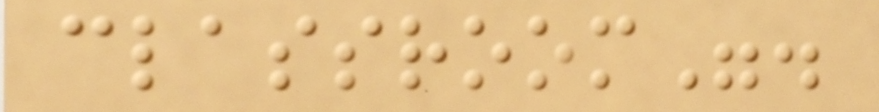classroom".
